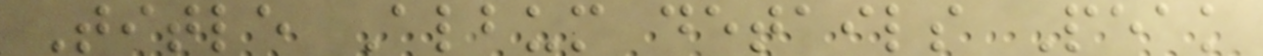Title Album details Peak
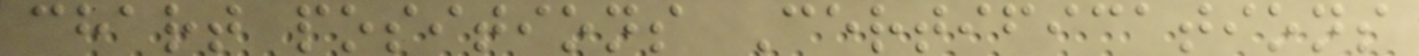chart positions Certifications
